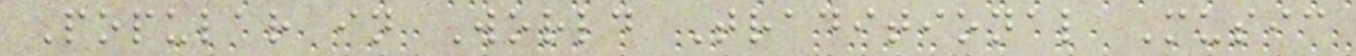Popular in World Traditional Music
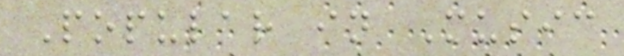Popular in Music
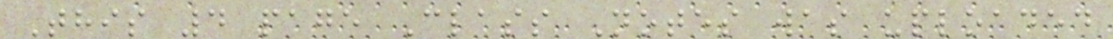This 4 page Class Notes was uploaded
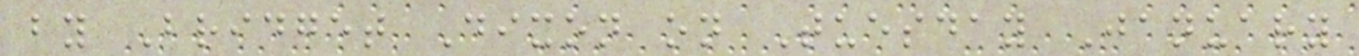by Bridget Dixon on Tuesday January
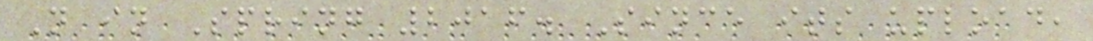N in Spring 2016. Since its upload,
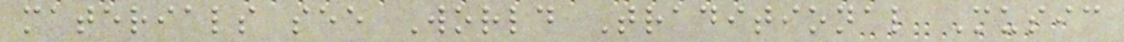materials see World Traditional Music
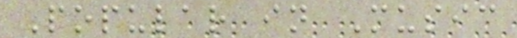Popular in Music
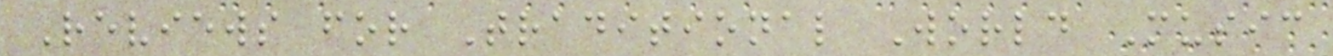Reviews for Traditional World Music
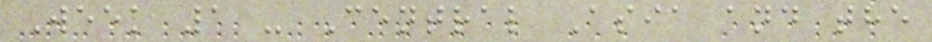Week 1 - Central Asia and the
